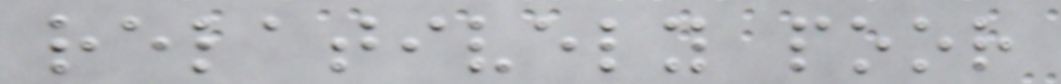relatively poor
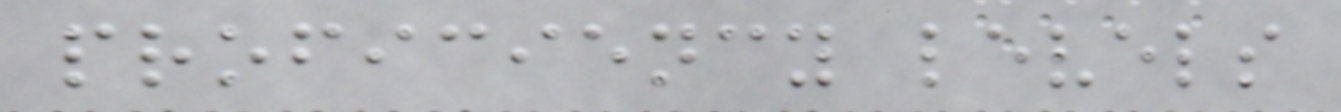proficiency levels
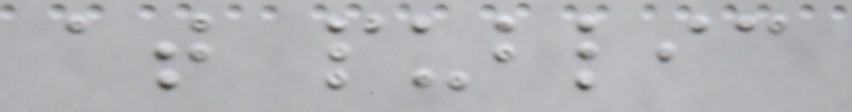at public
